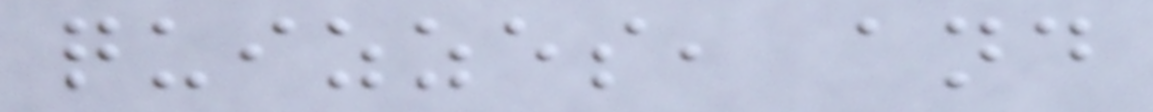quizzes, and
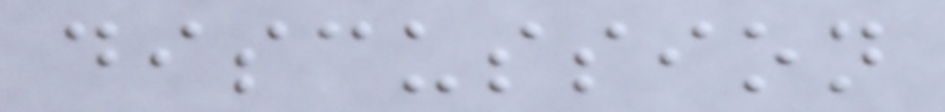discussion
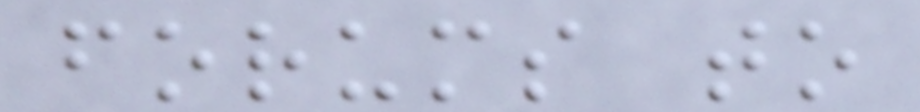forums to
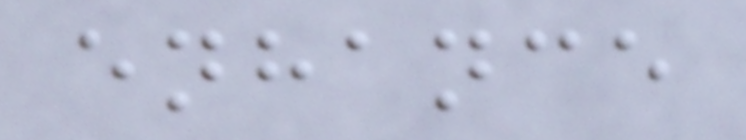enhance
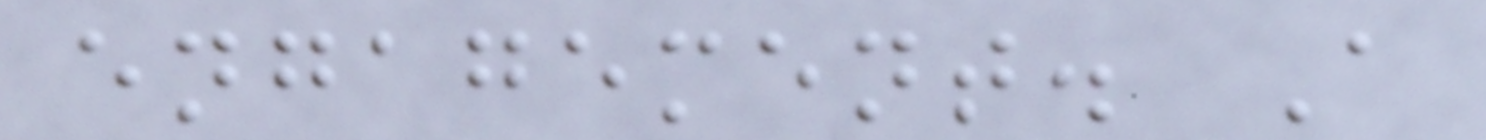engagement. A
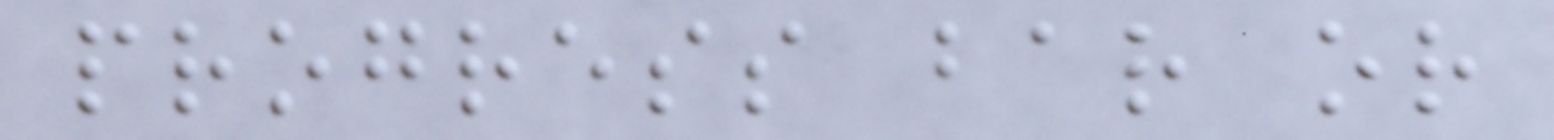progress bar or
